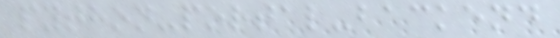python-portal-backend
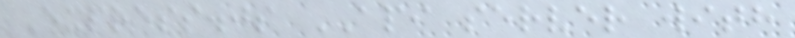Express.js API server with
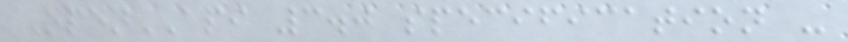OpenAPI 3.0 specification -
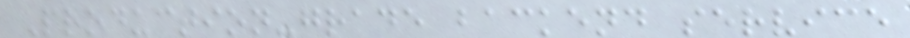Production-grade backend service
